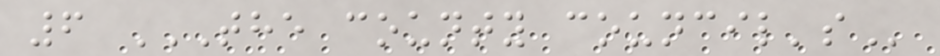6 THE COUNTY COUNCIL'S
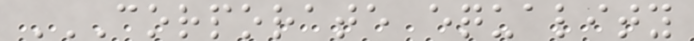CORPORATE EQUALITY
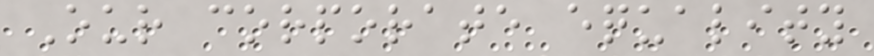Our corporate equality
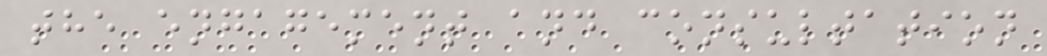the engagement and consultation
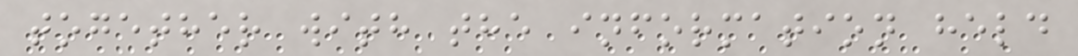together with the information held
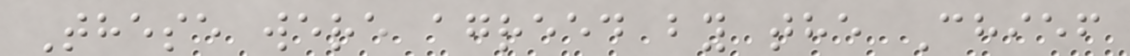These were agreed by the Chief
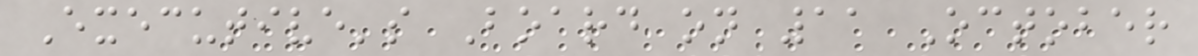Executive's Board on 11 October
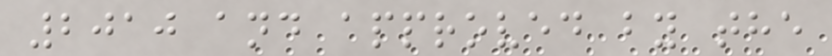2010 and approved by the
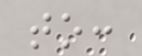to:
